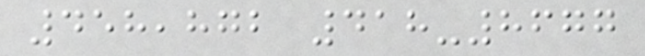458,872 418-8677
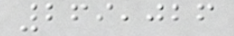269,026
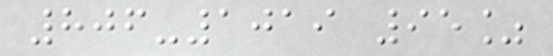806-1019 95%
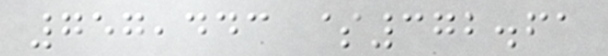757,443 $372.61
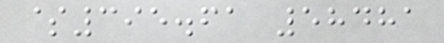$395.61 58481
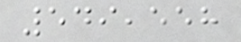549,558
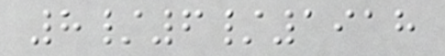8/6/1918
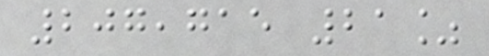207,715 21%
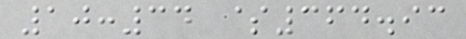10:34 $364.93
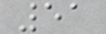51
